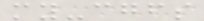my-cgfs
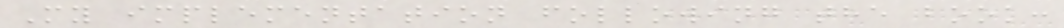My implementation following the book:
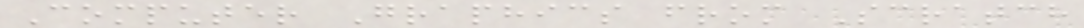Computer Graphics from Scratch
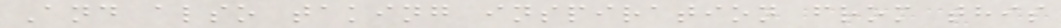And also taking inspiration from this
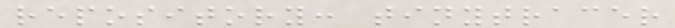repository: tinytracer
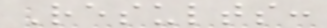Results:
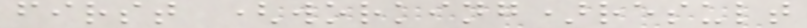first (working)result
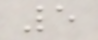5
